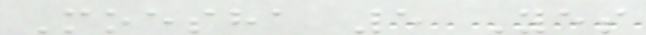Moesha 5 Yes
